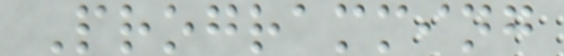Programming
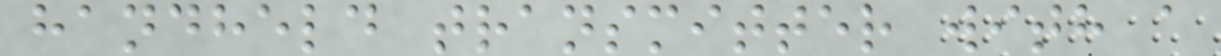handheld transmitter with a
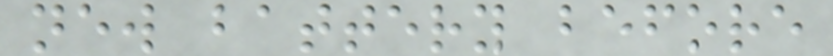new battery before
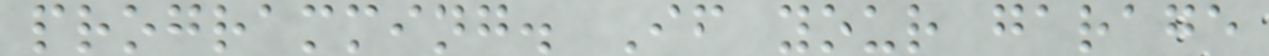programming. If your garage
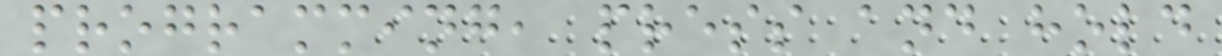programming, press and hold
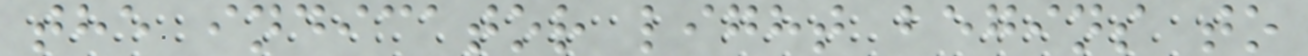the indicator light begins to
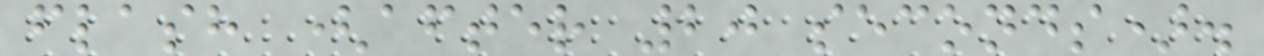flash (after 20 seconds).
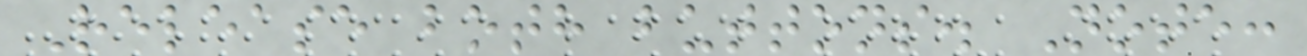Release both buttons. Note:
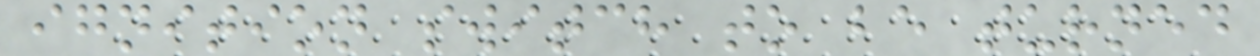ignition switch to be turned
